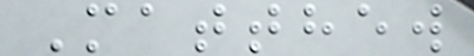Matthew
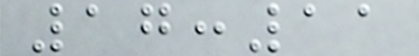17:11
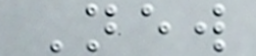New
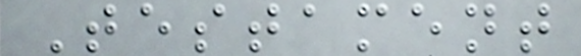Testament
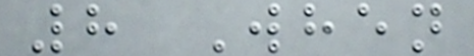8 When
